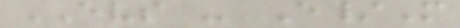EVS - E/M
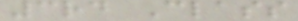3rd Class
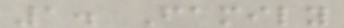1. Family
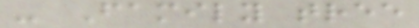- Family tree
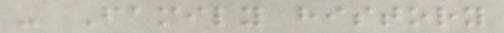- Family history
